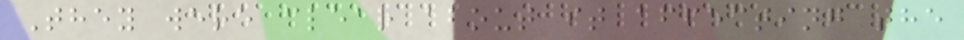They were clear about it affecting the
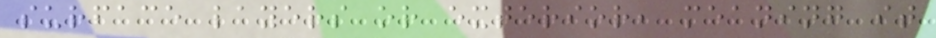surface layers or exterior, meaning it
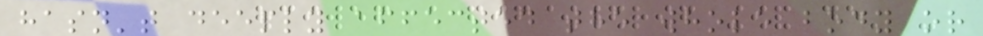hasn't deeply affected the whole body or
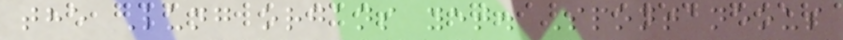the Lung organs yet. Spontaneous
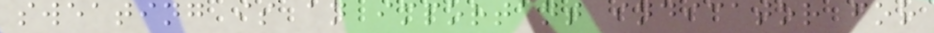sweating is an important indicator for
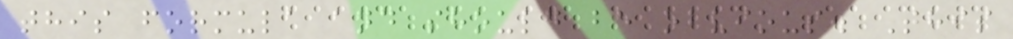this formula and should be obvious. This
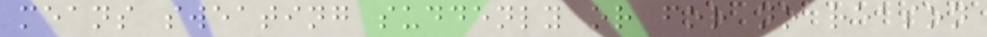means sweating suddenly or for no reason
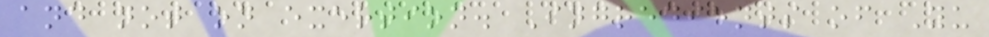and not on exertion. Ingredients of Yu
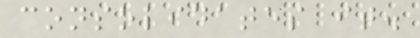consolidates it.
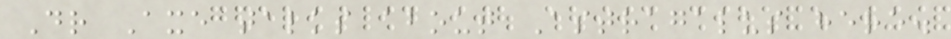Dr Axe talks about Astragalus here.
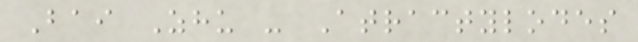Bai Zhu - Atractylodes
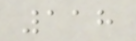118
